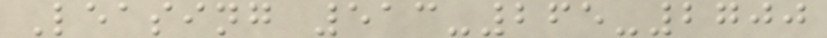Leasing 513-265-2700
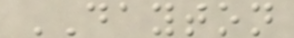DAYTON
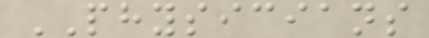PHYSICIANS
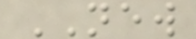NEW
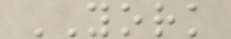YORK
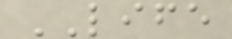LIFE
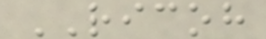RICOH
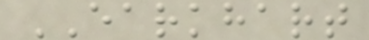EARKHART
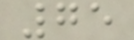75
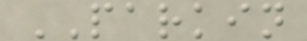PARKIN
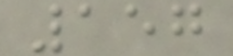157
